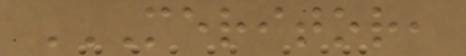MERITOR,
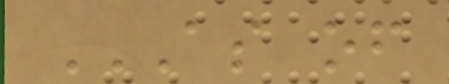AS OF
